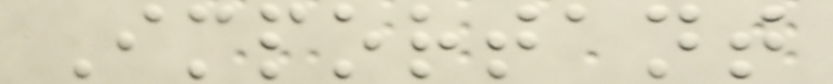Important
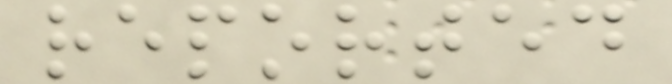reported
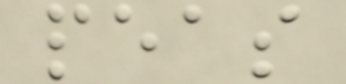peas
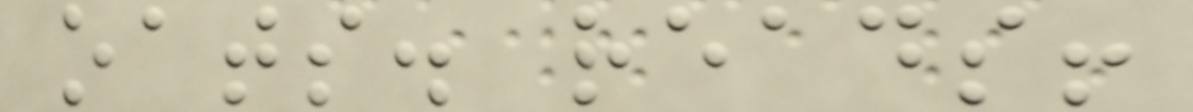oats. reads!
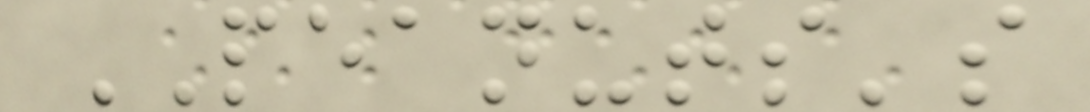PEANUTS's
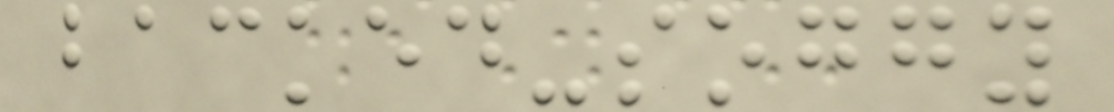backed-soggy
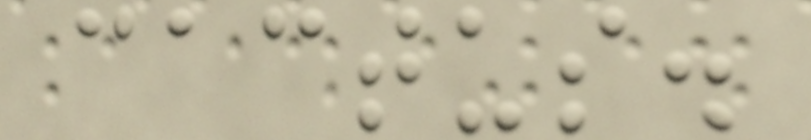cactus.
